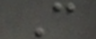C
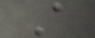A
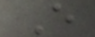E
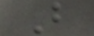B
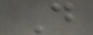D
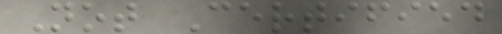Not Certified
